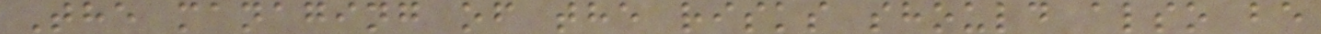The managing of the risks should also be
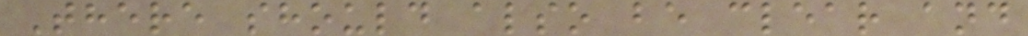There should also be clear and
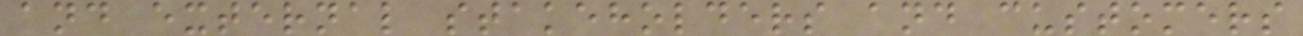and external stakeholders and customers
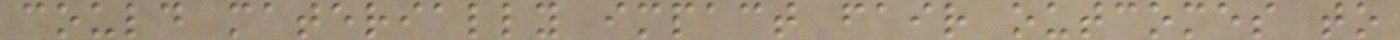could materially impact fair outcomes to
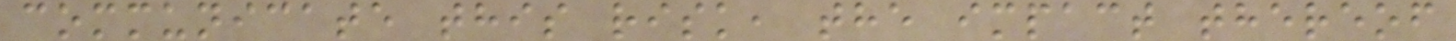communicate this risk, the impact thereof
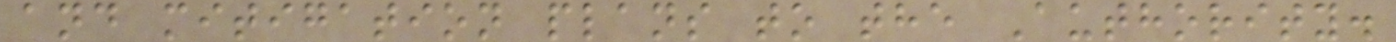and mitigation plans to the Authority.
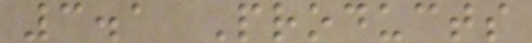3.1 Products
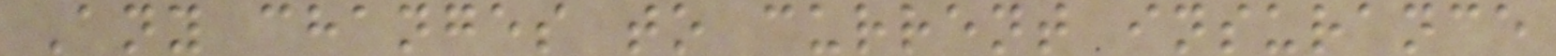Any changes to current insurance
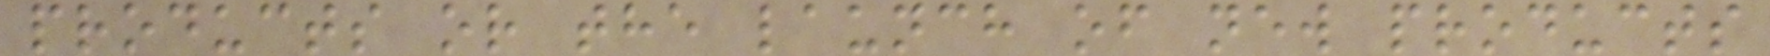products or the launch of new products
